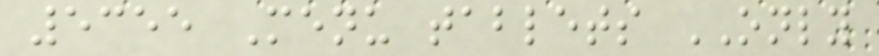5355 Menu tablets ONLY
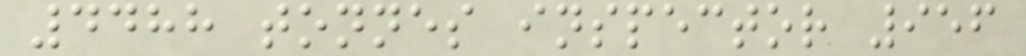4488 tonnes inspector 956
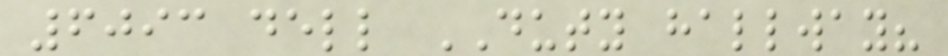6093 dell DUTY hallway?
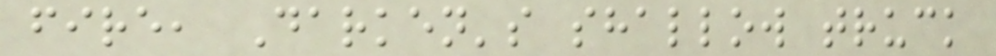fire, Darken's shallow truck
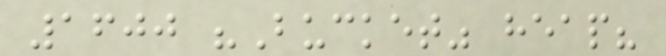1600 "Bucket" heap?
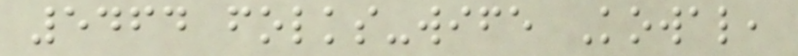5464 folks-wife Kowal,
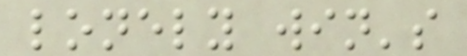lonely win's
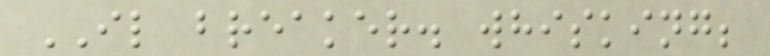IL breaker. whisking;
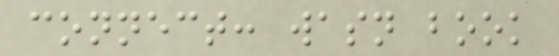connect: wasn book
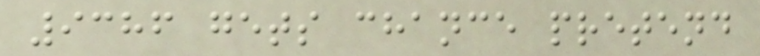9386 gets chance pretend
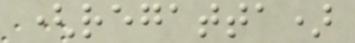(regatta)
